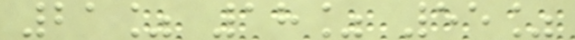21% 18% 55%
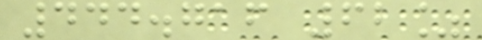444.716 62%
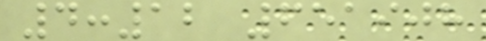4:12 651908
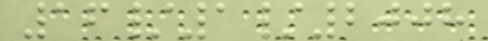16/1/2008
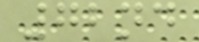72nd
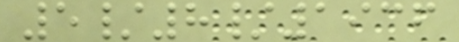5/8/1936
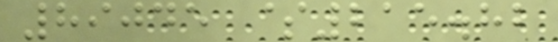89045 $215.82
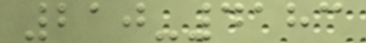210-4183
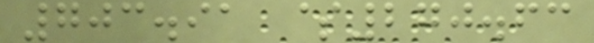703.91 $270.63
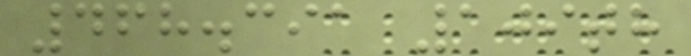468.391 109th
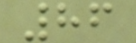86
